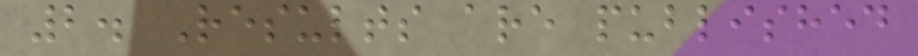2. Results are published
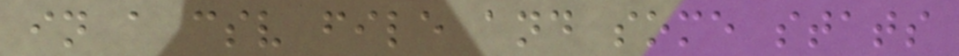in a csv file and some stats
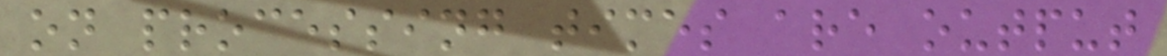on processing times are output
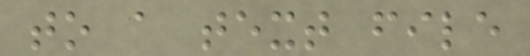to a text file
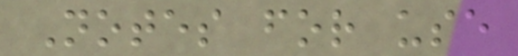Notes for use
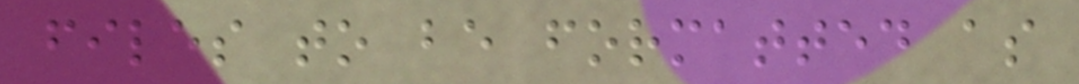files to be formatted as
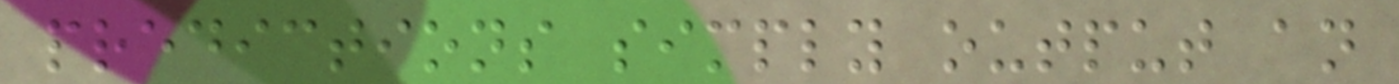predictions simply output an
